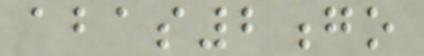abas2go
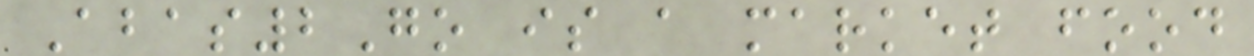Abas2Go is a market food
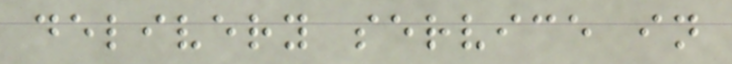delivery service in
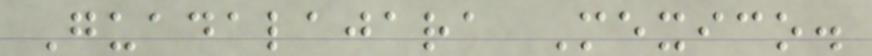Guadalajara Mexico.
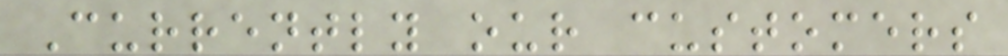Currently our customers
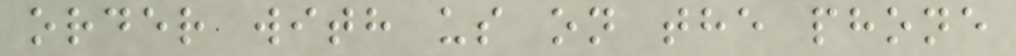order with us on the phone
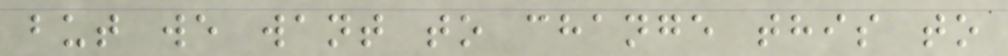but we want to change this to
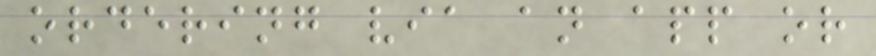ordering via an app or
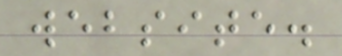website.
